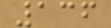136
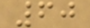60
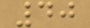40
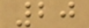20
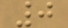0
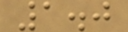1.0
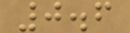0.6
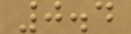0.4
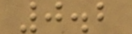0.2
